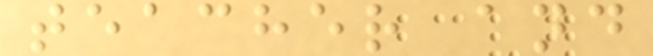teacher and
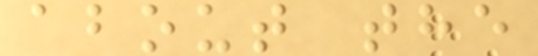about the
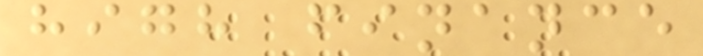high finance
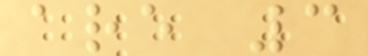are 3
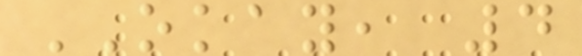OKAY, 4
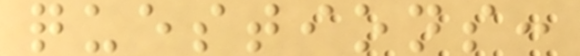questions:
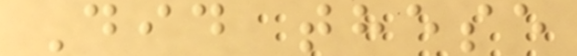Did these
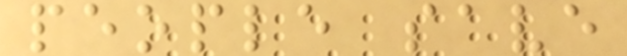people save
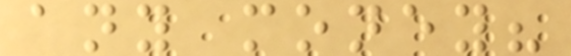any money?
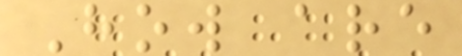How are
